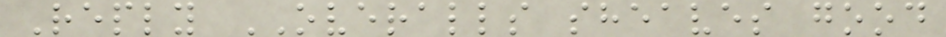Reply OVERALLS sheaves good
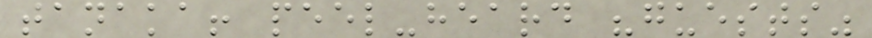tanaka! peel-heard "guests"
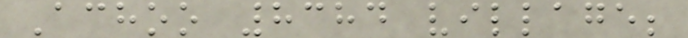Achoo 8384 village;
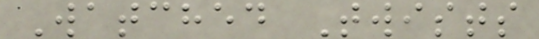Watched Twists
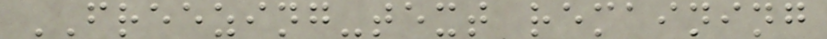FREEZING-text remaining
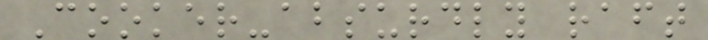Cooker-absurdly raft
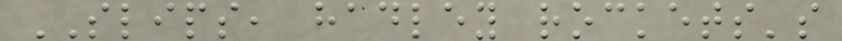SLIPS, hadley rockets's
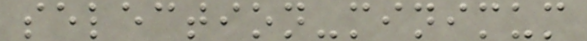selection-minimum
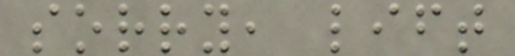sorry, lift
